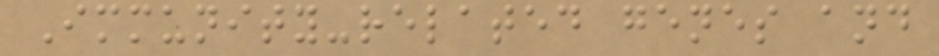Immunity-related genes and
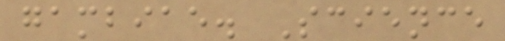gambiae. Science
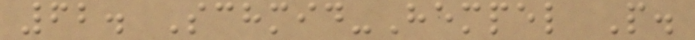62. Schmid-Hempel P.
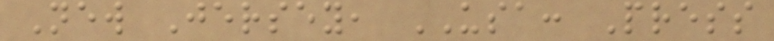New Jersey, USA: Press
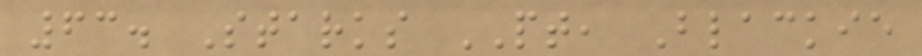63. Starks PT, Blackie
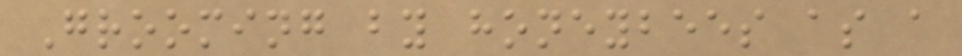Grooming by honeybees as a
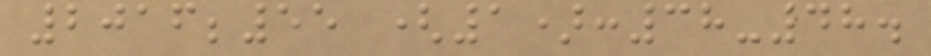2016;55 (1):38-48.
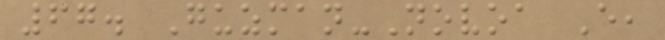67. Guzman-Novoa E,
